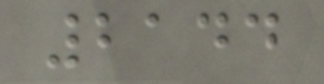2144
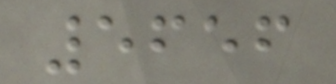5656
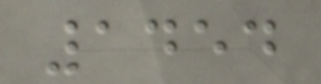1454
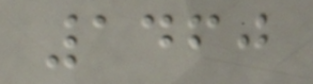1460
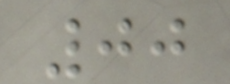00
